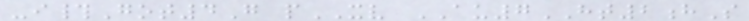-i#Got4G pXV AU7HT2hS
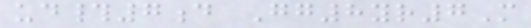ud#7d Gg8yr7M
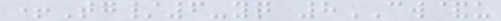+Tg/6-yq 8CW&u
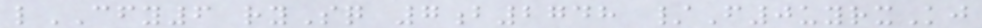lCFY6 rySq 7b2748 /F0uyrxKj
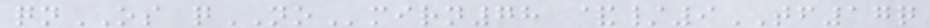qnOS qNOmirn78 &/9TF17q
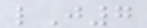lJ7
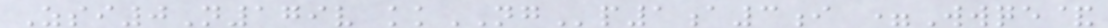Zsi0N179v kkNGp1a3i =Wwqe&
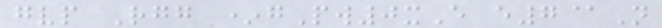gvp Rgg *gPw0xE e7@N
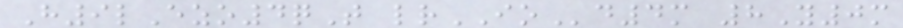H9lEzo4qT lrIOd4m 8Y0m
